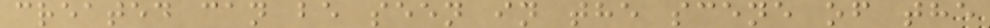created can be seen in the scene of the
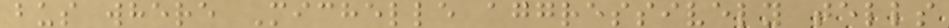bus where Michelle aggressively tells
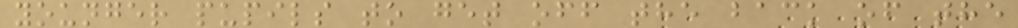younger pupils to get off the back of the
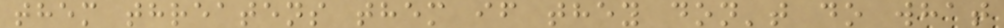them threatens them if they don't do what
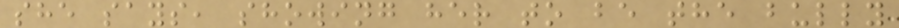she says, showing her to be the bully
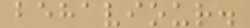behaviour.
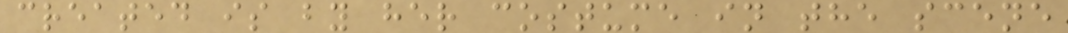created is by her costume in the scene
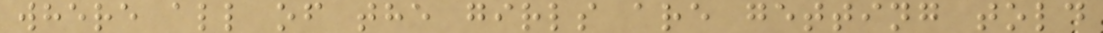where all of the girls are getting told
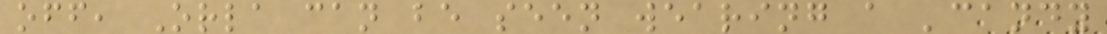off, Orla can be seen wearing a 'candy
